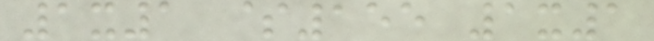1x1 $155 1x1
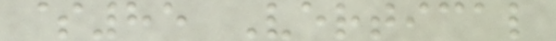$85 Vertical
